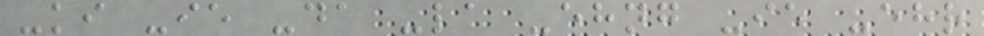-ki -ie -da -la -ehng -ie -ehr
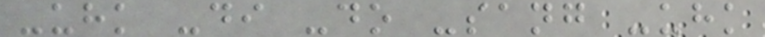-uhk -di -do -sang -uhk
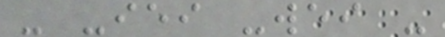- -iei -wei -
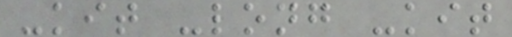-kit -long -kit
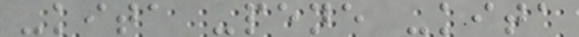-kita -pene -kita
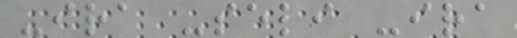-ira -seli -ira
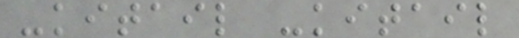-kitail -kitail
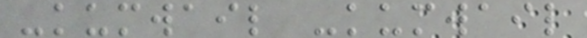-kumwail -kumwail
